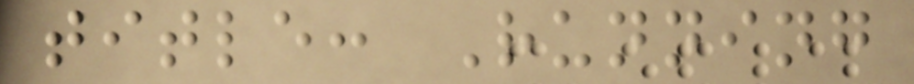title: Running
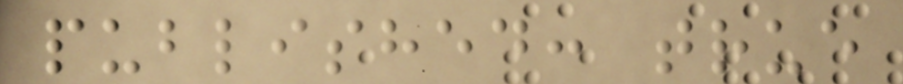published: true
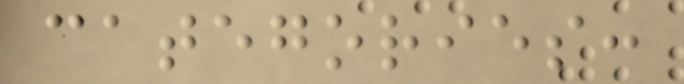categories:
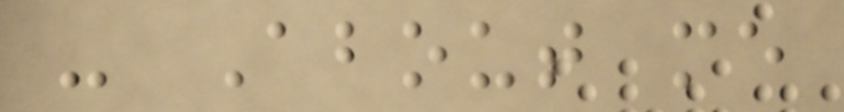- About me
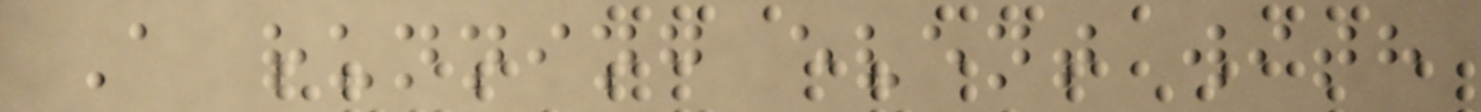A running event with
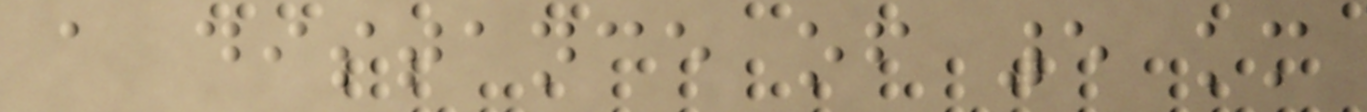a distance of 5 km
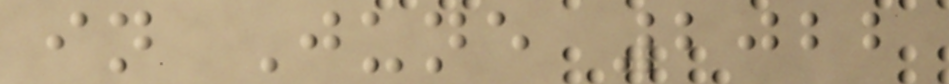in June 2022
